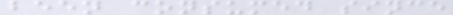been consumed since
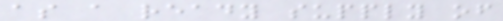as a ready supply of
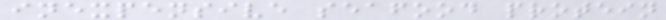inexpensive seafood protein
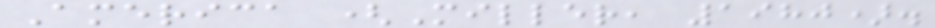America (Miller, 1980).
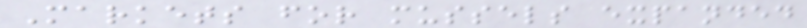Markets for mussels expanded
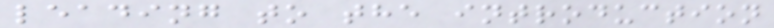leading to the introduction
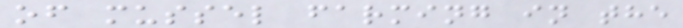of mussel farming in the
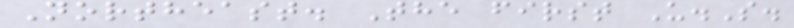Northeast. The first U.S.
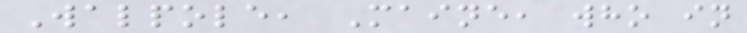Walpole, Maine, who in
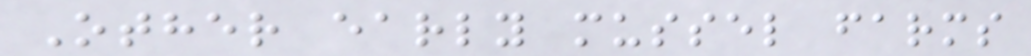Other early mussel farms
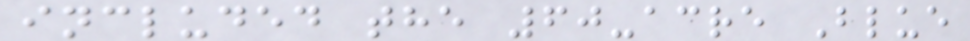included the 60-acre Blue
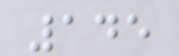145
